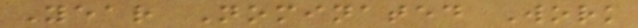Year Nominated Work
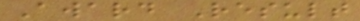Award Result
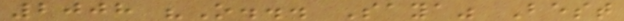2008 "O... Saya" Best
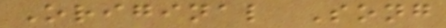Original Song
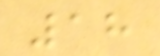18
